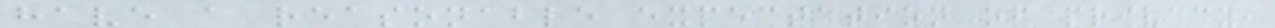have a reasonable expectation of privacy,
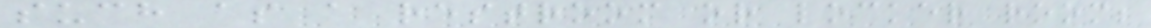such as a restroom or locker room;
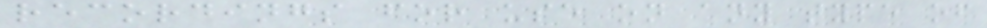recordings for use on any type of
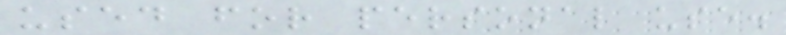used for personal use.
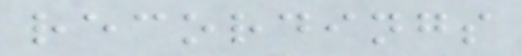recordings
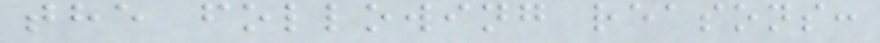the following reasons:
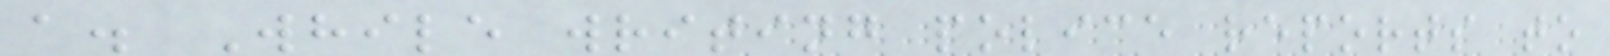a. While writing police reports to
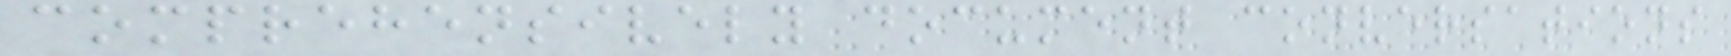comprehensively document conversations
